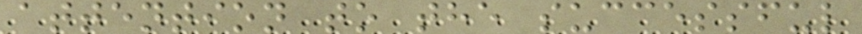attention to the successful
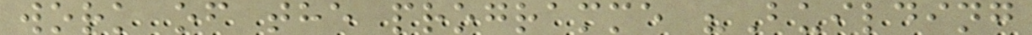work of the programme "Building
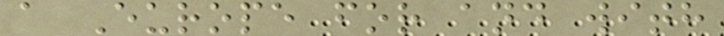a Europe for and with
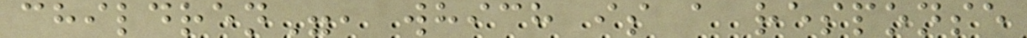children", which is a response
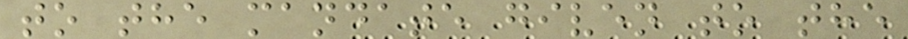to the mandate given to the
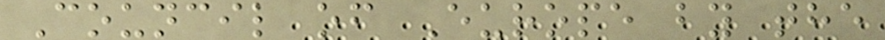Council of Europe by the
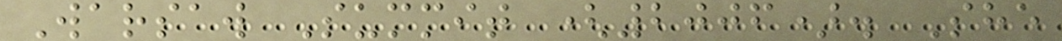Warsaw Summit (2006). She
